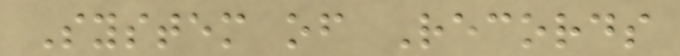System of Records
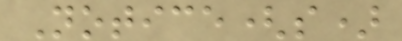Notice(s)
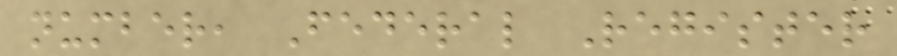number, Federal Register
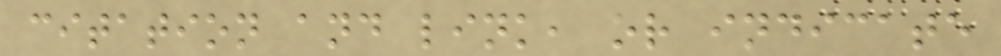citation and link, or indicate
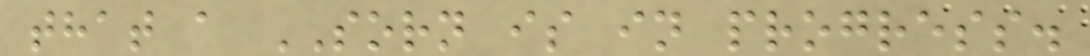that a SORN is in progress.
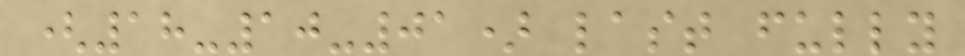(18-10-01) last fully
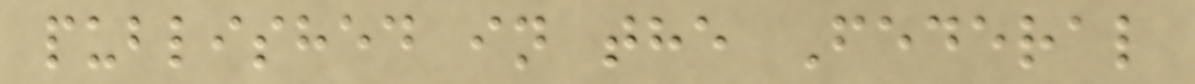published in the Federal
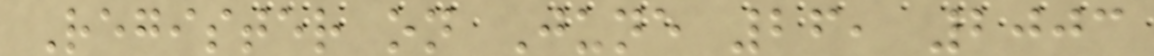Register on June 26, 2003
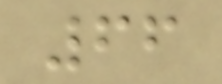66
